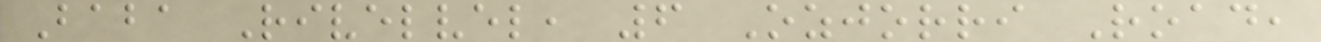Baba Rivelvel, 6 Ozjorri Road,
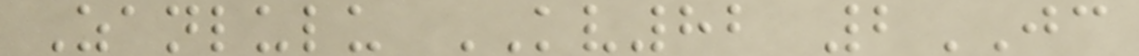Zanlulu KV82 2JC
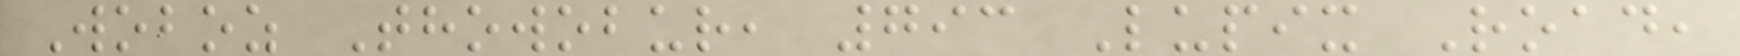Woboz Thowobur, 793 Lupix Road,
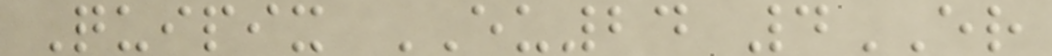Quipix EU24 4ER
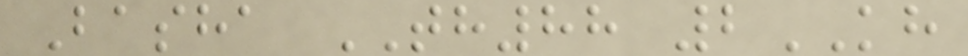Basha TH88 2KH
